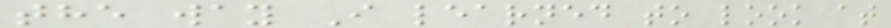the way I learned to look at
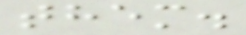them.
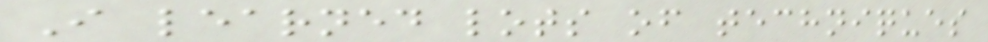I learned lots of techniques
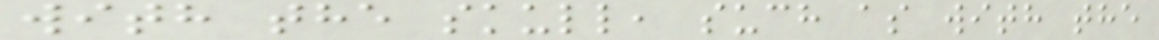with the skull, such as with the
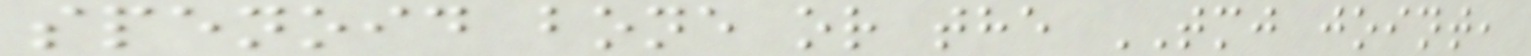spenoid bone or the TMJ joint,
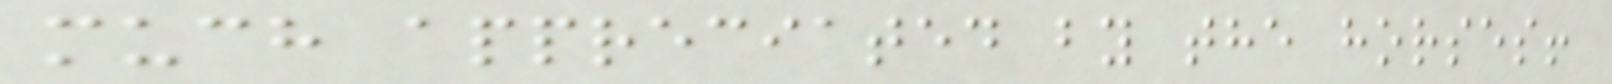much appreciated by the horses!
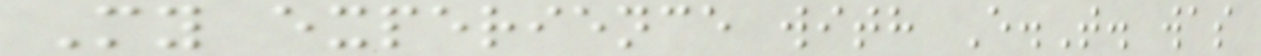My experience with E.T. was
